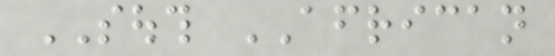SOUTH AFRICAN
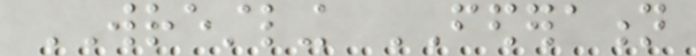WRESTLING FEDERATION
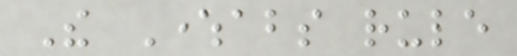The Whereabouts rule
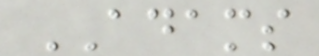ADAMS
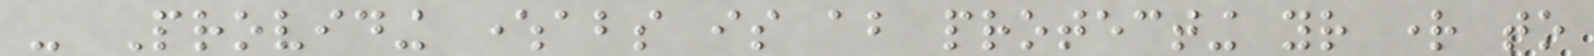- Providing whereabouts is about protecting your right to
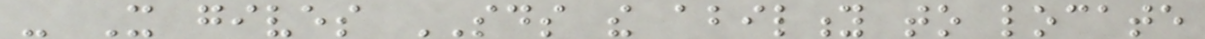- It gives SAIDS the ability to locate
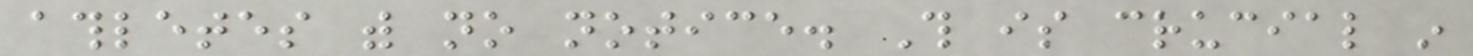athletes with no notice. This is crucial in
